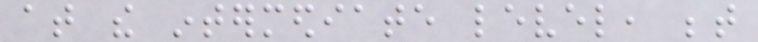at the intermediate level, between
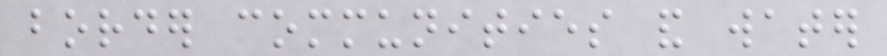border communities and water
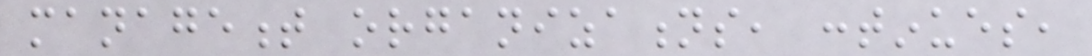management organizations, continues,
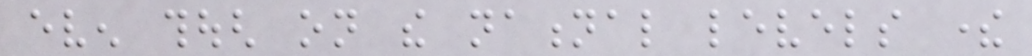even though on the national levels there
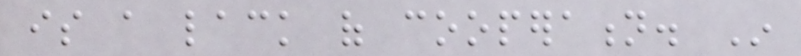is a lack of cooperation. In
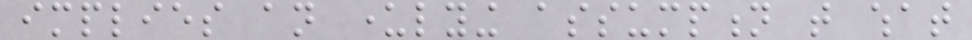implies an underlying assumption that what
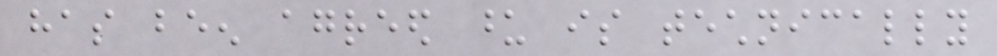has been agreed upon is technically
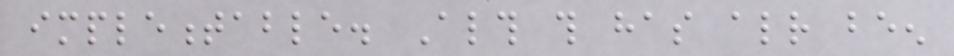implementable. Although this has already been
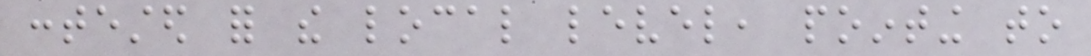contested for the local level, pointing to
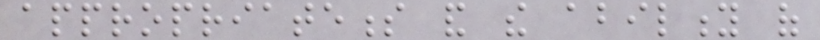appropriateness and the ability of
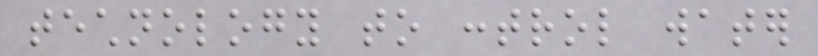technology to control water
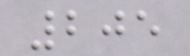205
